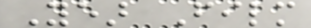Year Film
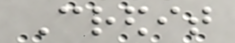Credit
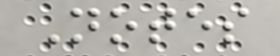Notes
